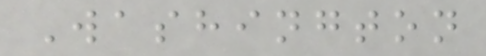Washington
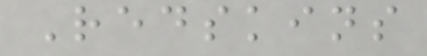Redskins
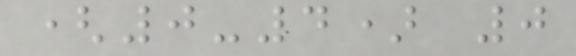(0-4) 0
